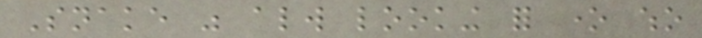Snake was always looking for one who
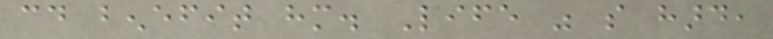could benefit him. Life was so hard,
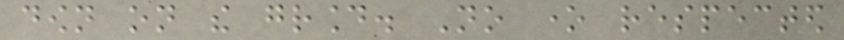down on the ground. No one respected
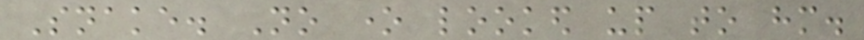Snake. No one looked up to him.
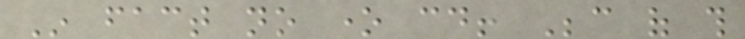In fact no one could! Because of this
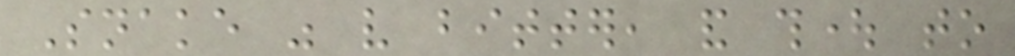Snake was very bitter, and thought to
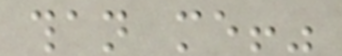than me!"
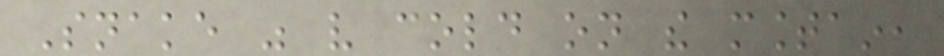Snake was very cold on the mountain,
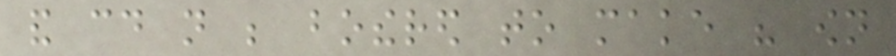and could not be bothered to make his own
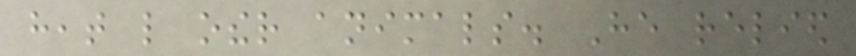heat like other animals. He relied
